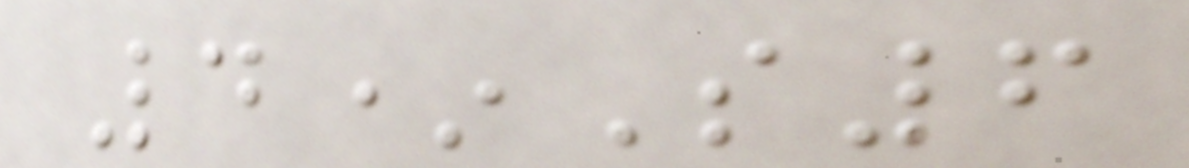4*S6
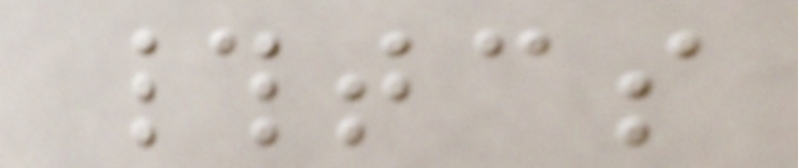#tcs
